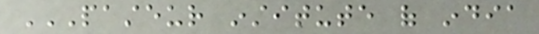PASTEUR INSTITUTE OF INDIA
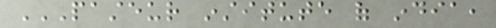PASTEUR INSTITUTE OF INDIA,
